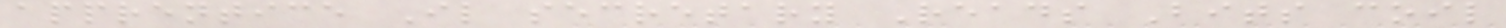apprentice Il secretary Reads Bits coil
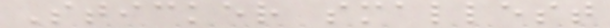Sticker smallest
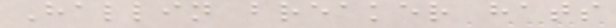Hallin breaker hats
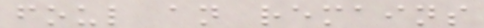foul an remains
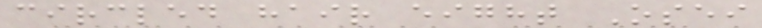circled hair eight Osei
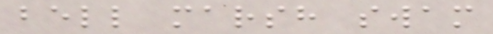bell marsh swam
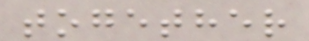together
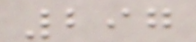297
